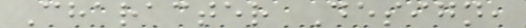Character Design,
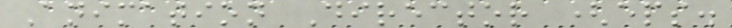Animation Director (eps.
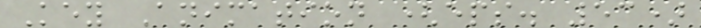Key Animation (eps. 53)
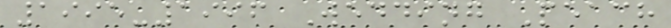1995-1996 Wedding Peach
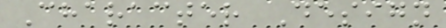Character Design
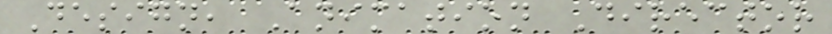Design, Animation Director
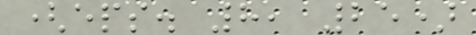(eps. 8, 25)
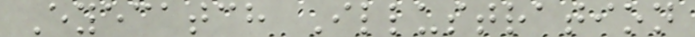Eyecatch Illustration
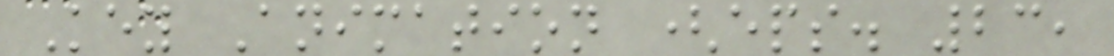Key Animation (eps. 23,
